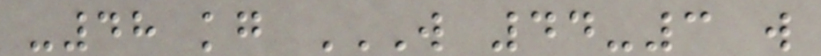-48 kg W 44-3 W
